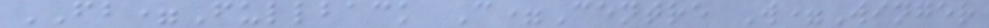FB=Fullback C=Centre W=Winger
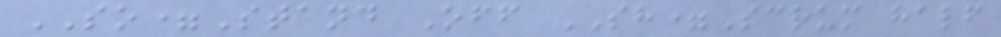SO=Stand Off SH=Scrum half
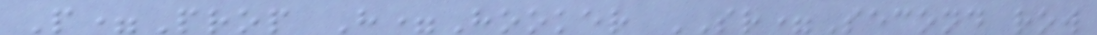P=Prop H=Hooker SR=Second row
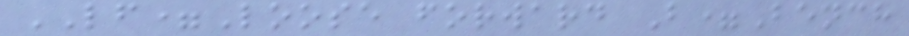LF=Loose forward B=Bench
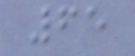65
